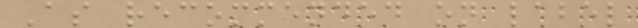As recommended on label
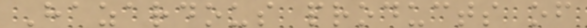Hazardous products of
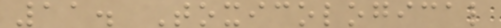11. Toxicological
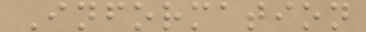Information
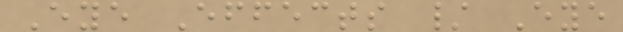Eye Effects / Eye
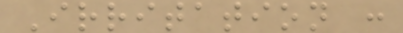Irritation :
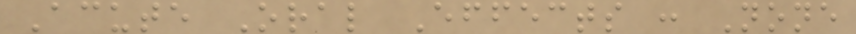Acute Oral Effects : None
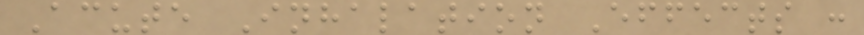Acute Inhalation Effects :
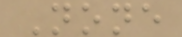None
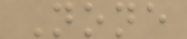None
